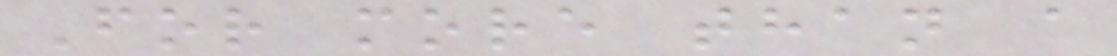For more than a
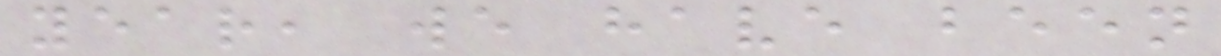year, we have been
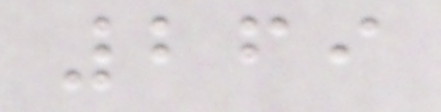269
